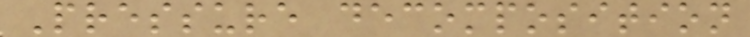Pressure decomposition
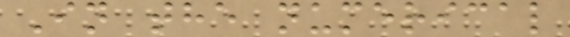In the numerical
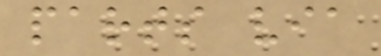parts via
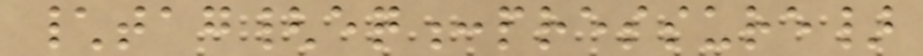\tag{eq:pressure}
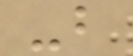-b
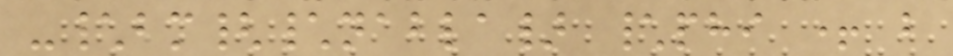-\bm{\nabla} \phi + b
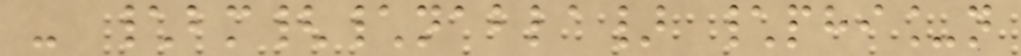- \bm{\nabla} \phi_n
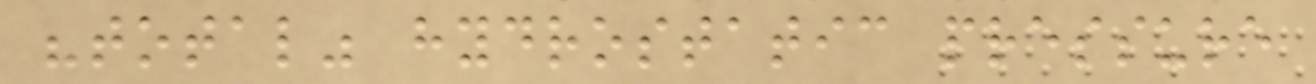"total" hydrostatic pressure
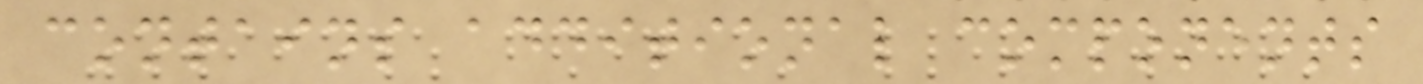contains additional components
